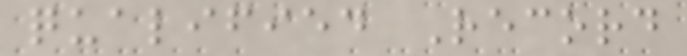qualified Record
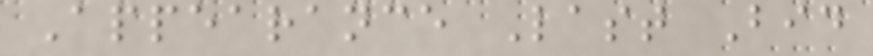Appearance Last Bid
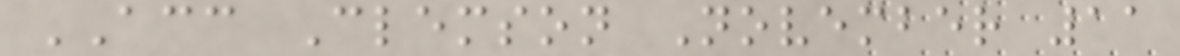ACC Clemson November 11
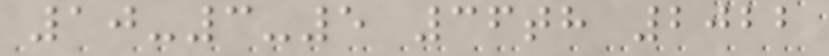10-3-5 36th 2022
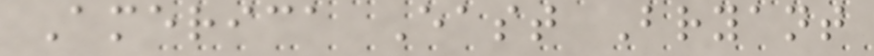America East Bryant
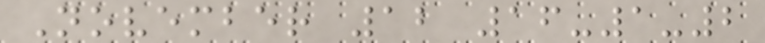November 12 16-1-2
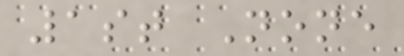1st None
